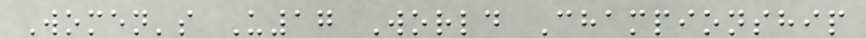Women's U17 World Championship
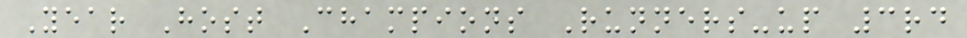Year Host Champions Runners-up 3rd
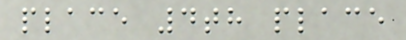place 4th place
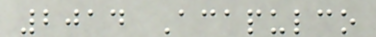2014 Acapulco
